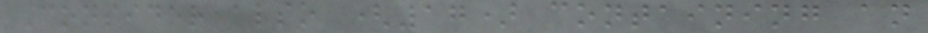Consider also (17) containing an
